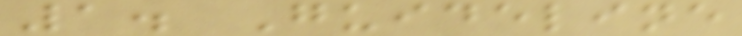1. Guideline
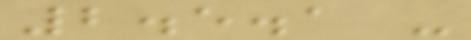2.5.1 -
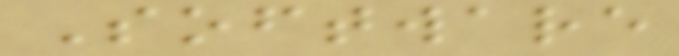Software
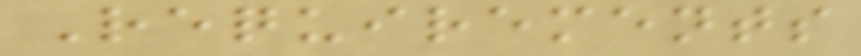Requirements
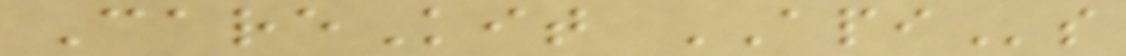CareKit APIs
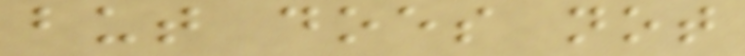but does not
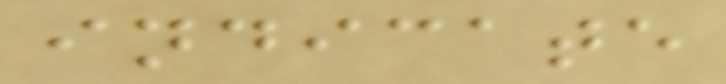indicate
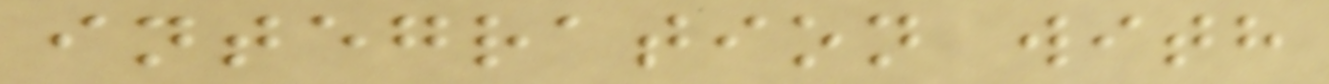integration with
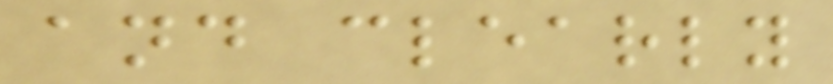and clearly
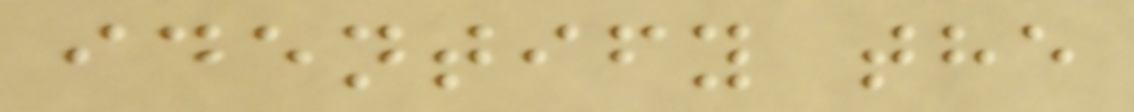identify the
